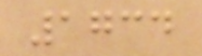1734
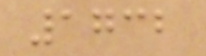1732
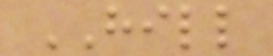HILL
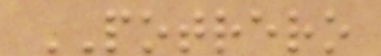POTRERO
